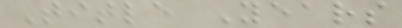Title Years
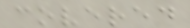covered
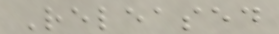Released
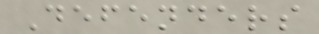Defenders
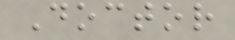Doctor
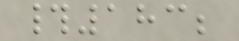#183;
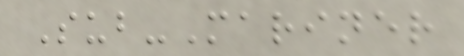Sub-Mariner
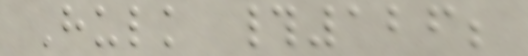Hulk #126;
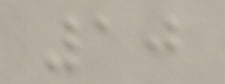10
